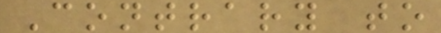Contrary to
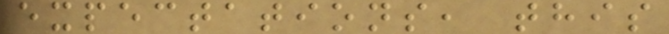expectations, this
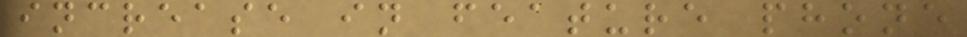increase in feature phone
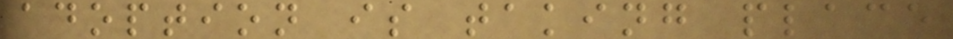adoption is taking place
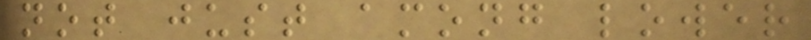not just among lower
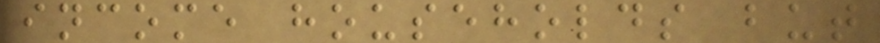income households but
